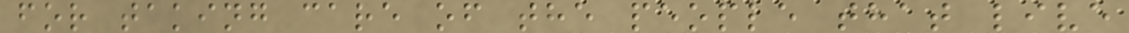for taking care of the people that live
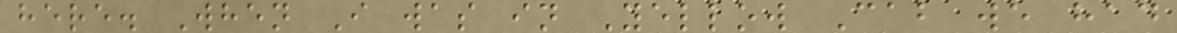here. When I was in Yellow Cab we had
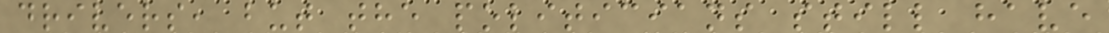drivers, but the politicians still have
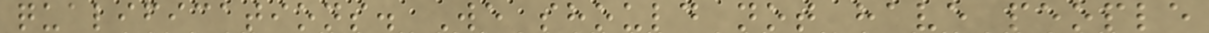qualifications. We should not have people
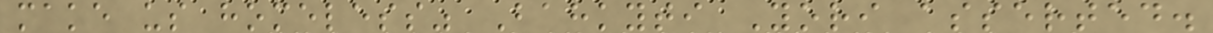make us homeless" Bahkyti Yori asserted.
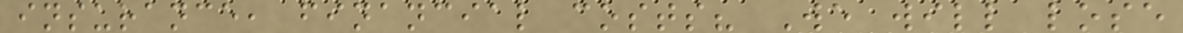insurance, financial costs? We will lose
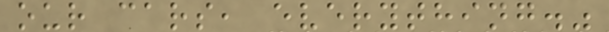our cars, everything."
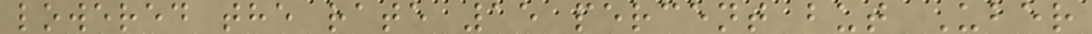lowered the rate 15 percent but Uber
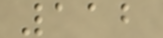112
